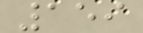159
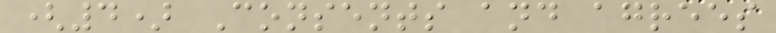(4) Consents and agrees
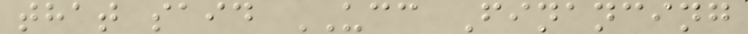that said UCC Financing
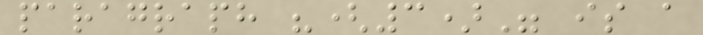paragraph "(3)" is a
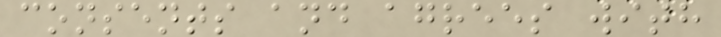consents and agrees with
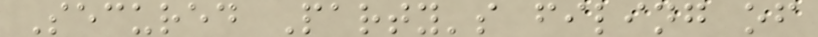Secured Party's filing of
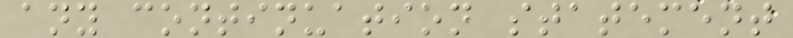any continuation statement
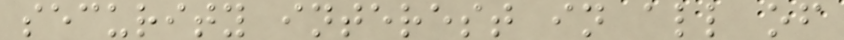security interest in all of
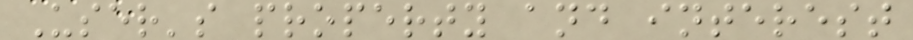User's property and interest
